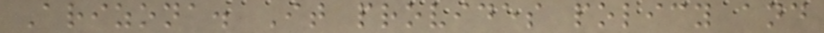Arizona. It provides policy and
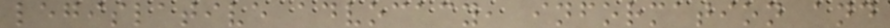legislative advocacy, information and
